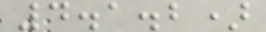4.1.2)
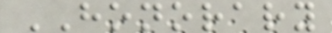HONORARY
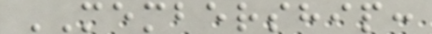MEMBERSHIP:
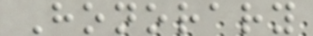Honorary
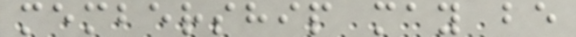membership may be
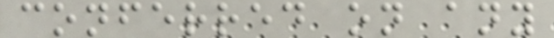conferred on any
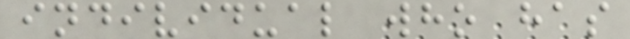individual who has
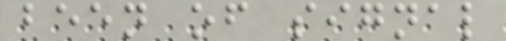been of signal
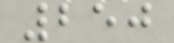250
